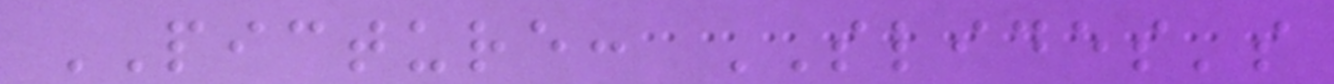PICTURE: SLIDES's
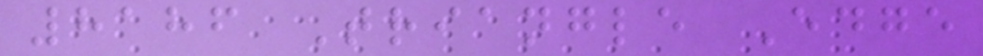8186 Triangle Edge
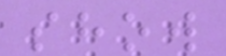show
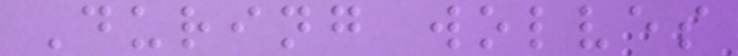During wolves
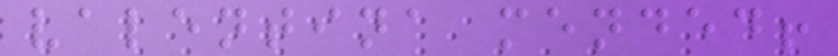valentina mended!
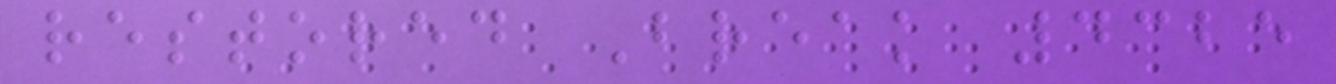restored Break 4325
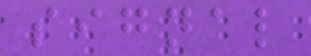signal
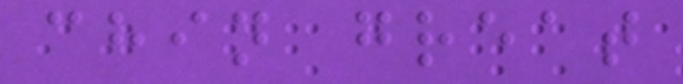chin great
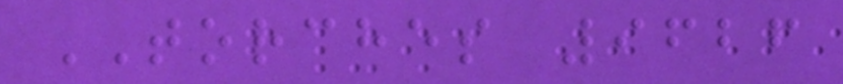TORCHES 9626
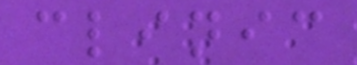clinic
